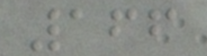166
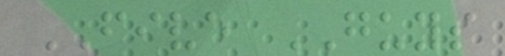FIVE GUYS
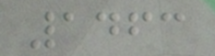1463
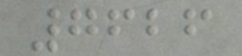7626
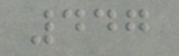447
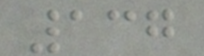137
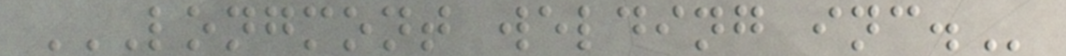LONGMONT WELDING INC.
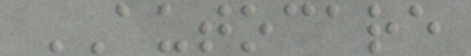AUTOCARE
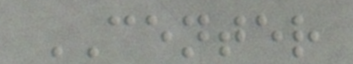CENTER
